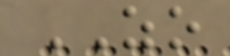ZO
